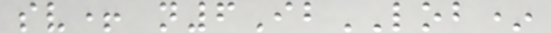sv+ n6IbLOB*
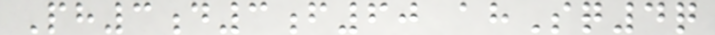Ph3d3f60 ahSq4q
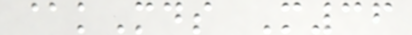@kMds M36
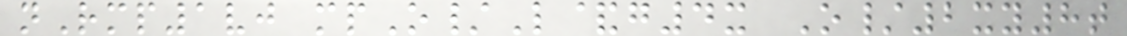nRmp1vj mpO/L&g4x O/2xy8t
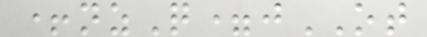+nzQ=jOT
